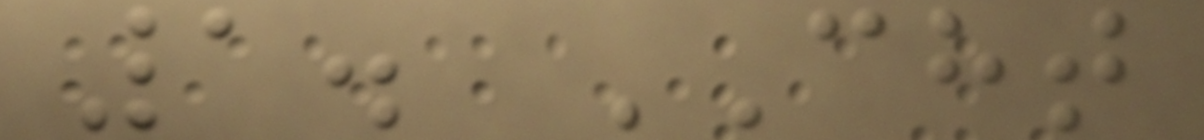1. CHT
